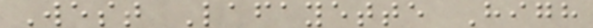West Lafayette High
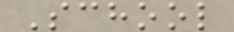School
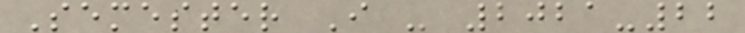Semester I - 2021-22
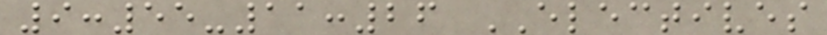9:55-11:26 ELECTIVES
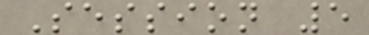Session 5
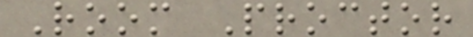Room Proctor
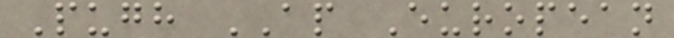Pugh AP European
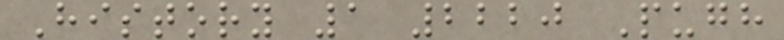History 1 2220 Pugh
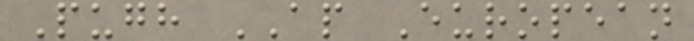Pugh AP European
